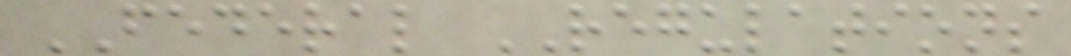FEDERAL REGULATIONS
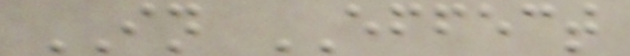IN EFFECT
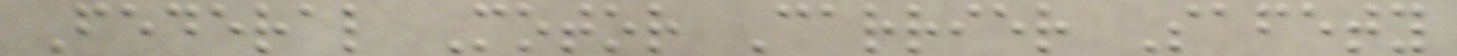Federal Motor Carrier Safety
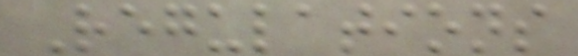Regulations
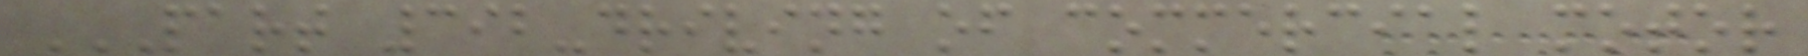PART 392-DRIVING OF COMMERCIAL MOTOR
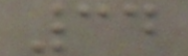34
